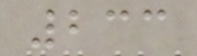233
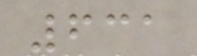631
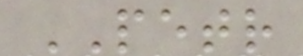PETR
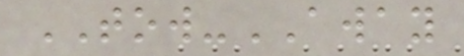TOW-AWAY
